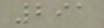291
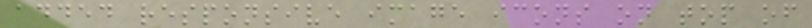added responsive image icons on top of
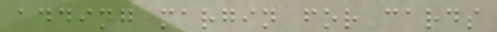adding margin for cards
